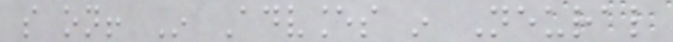so on! In Advances in Neural
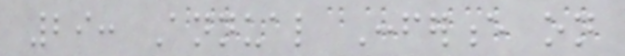29: Annual Conference on
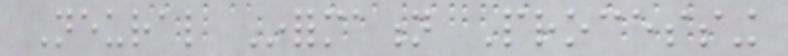Neural Information Processing
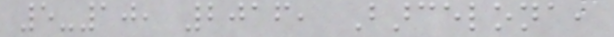5-10, 2016, Barcelona,
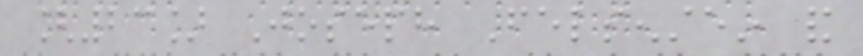[23] Joseph Felsenstein and
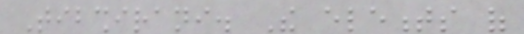Tibshirani. The elements of
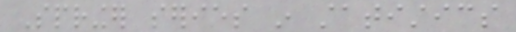Springer series in statistics
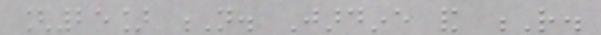[25] N. Jardine and R.
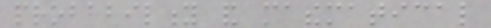probability and mathematical
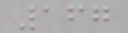167
